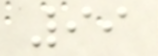99
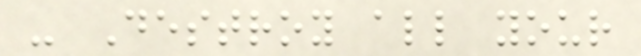- Destroy all your
